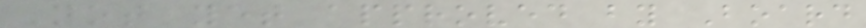Not yet approved by Board
